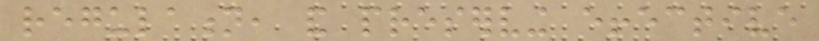regulation, and preserving effective
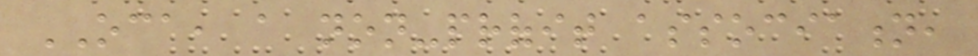OCA, a non-profit association,
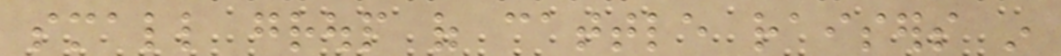small group of cattle raisers in
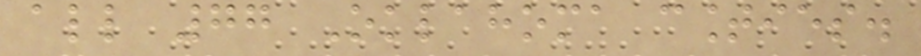all 77 Oklahoma counties.
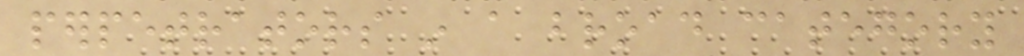perpetrators in a broad category
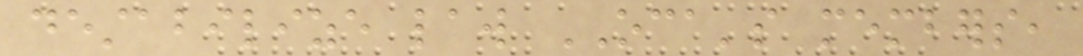destabilize law OCA's members,
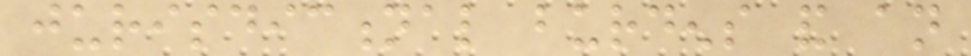jurisdictional burdens and an
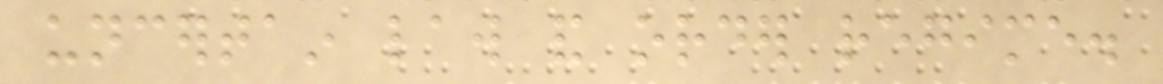uncertain law and order regime.
